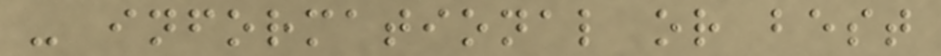- informational or best
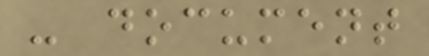- document
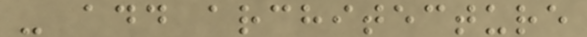- add architecture
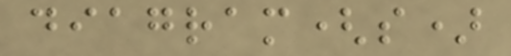diagram(s)
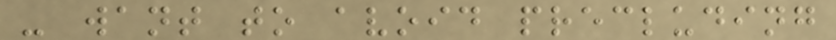- want to avoid precluding
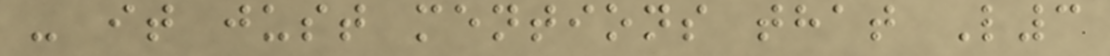- it just mentions that L3
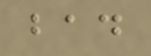bad
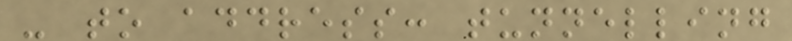- to address: tunnelling
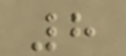8
